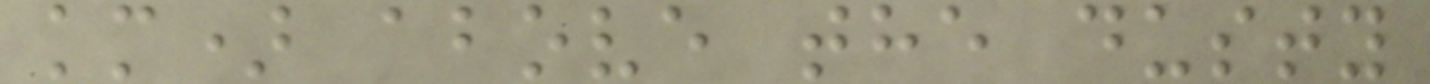km) above the dusty
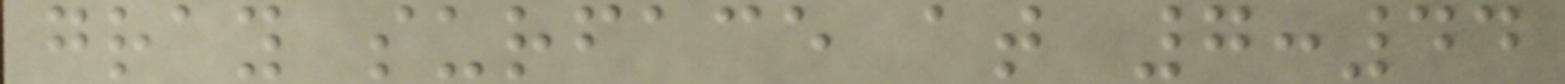gray surface at 7:44
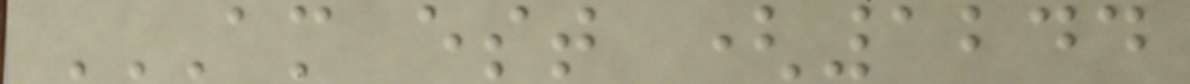AM EST (1244
